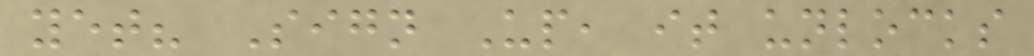yet? Sign Up, it unlocks
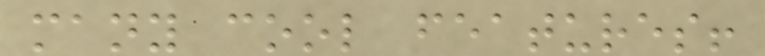many cool features!
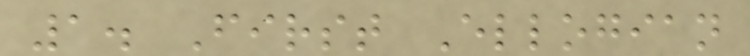1. First Ellogian
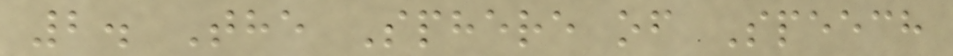2. The Sphere of Speech
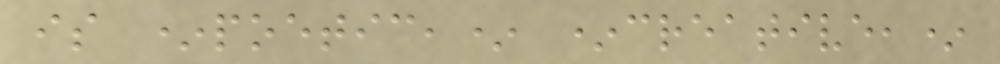is *poetic,* *creative,*
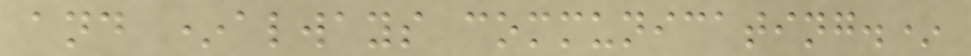and *always communicating.*
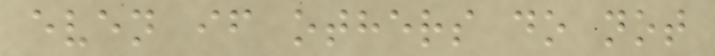even if others do not
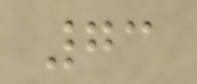73
